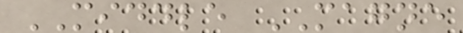MIDDLE MAGNE
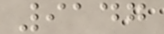9147
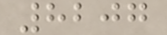8207
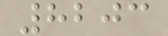8203
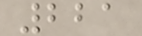221
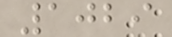1029
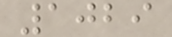1029
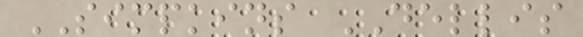SIMPKINS DELLIS
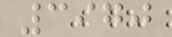3970
